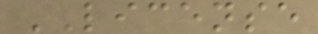LICENSE
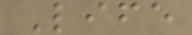Life
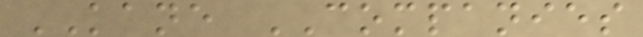KANE COMPANIES
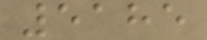5185
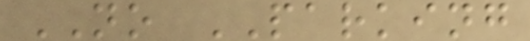NO PARKING
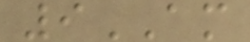9AM
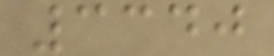3340
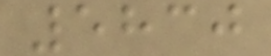5830
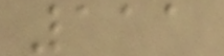111
